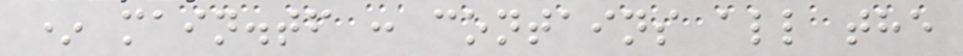* main.tf : contains all the
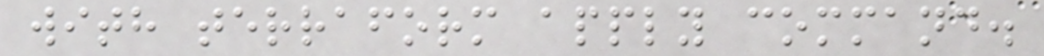with terraform apply command.
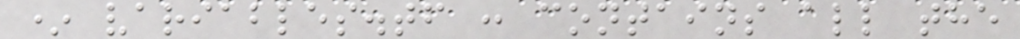* variables.tf : contains all the
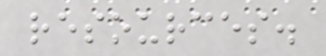resources.
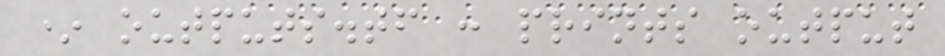* outputs.tf : prints output
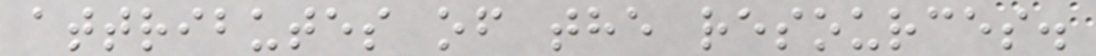attributes of the resources.
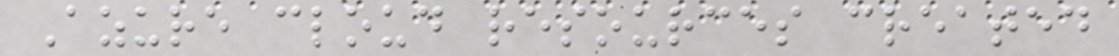Azure cloud resources created
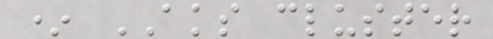* AKS cluster
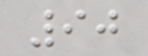90
